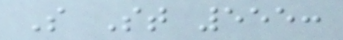S St 555:
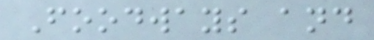Foodways and
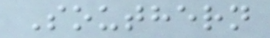Southern
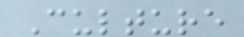Culture
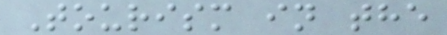Tourism in the
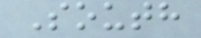South
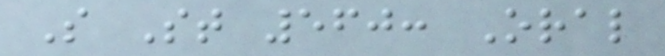S St 560: Oral
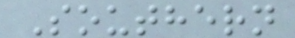Southern
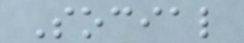Social
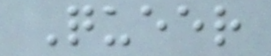Queer
